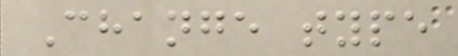Change type
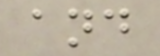and
